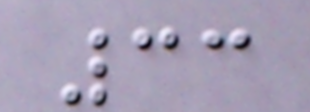33
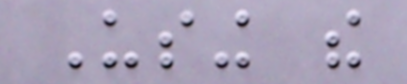Using the
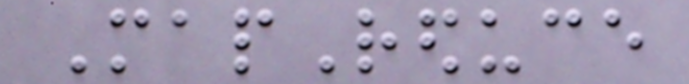MapReduce
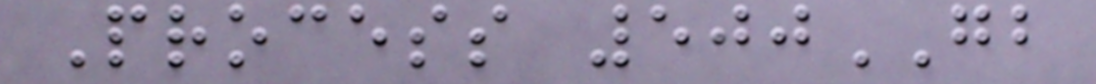Process 500GB
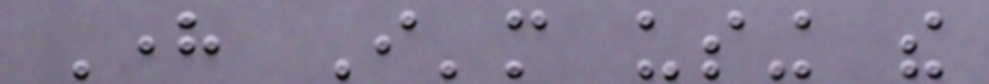Here I'm using the
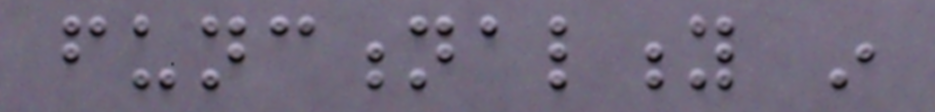functionality in
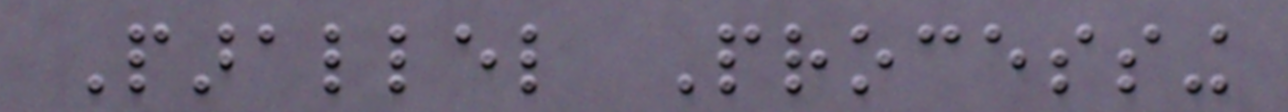Parallel Processing
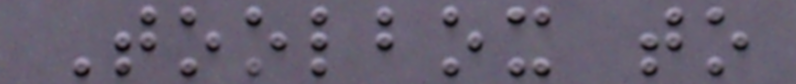Toolbox to
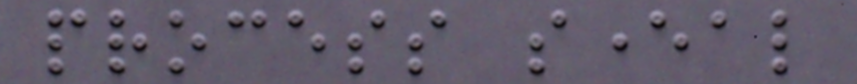process several
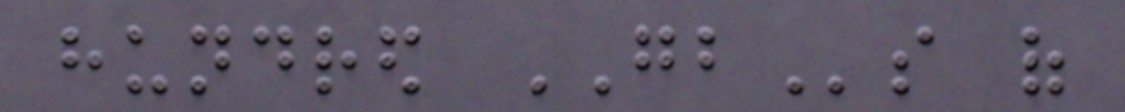hundred GBs of
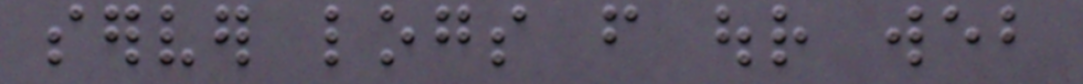server logs from our web
